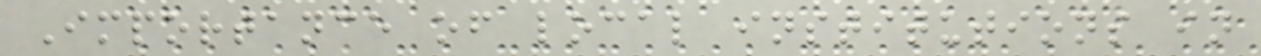Importance of local institutions in
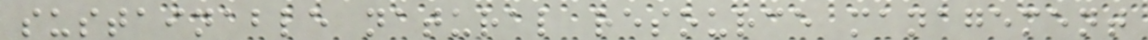sustainable natural resource management
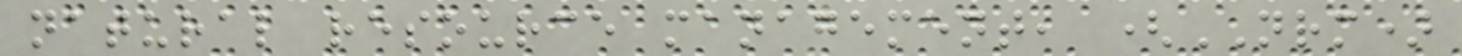natural resource management, (NRM)
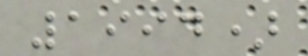1994)
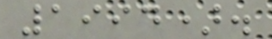1994).
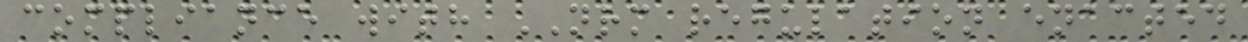compliance with NRM regulation enacted
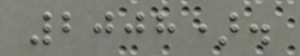2008).
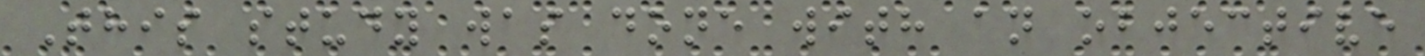This study was done with an objective
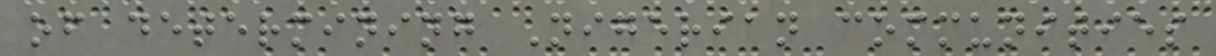of determining Nigerian communities
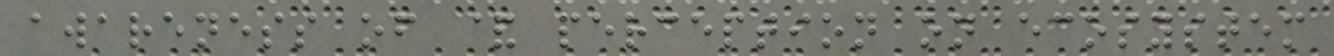awareness of & perception on ecosystem
